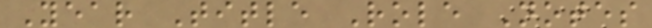Year Title Role Notes
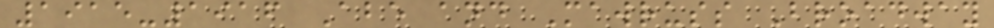1915-1916 Abe and Mawruss Broadway
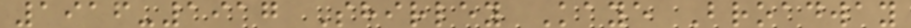1916-1917 Shirley Kaye Broadway
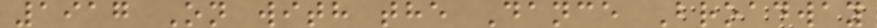1917 On with the Dance Broadway
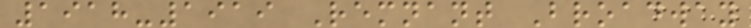1918-1919 Remnant Broadway
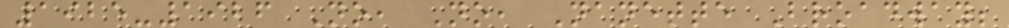1925-1926 No, No, Nanette Broadway;
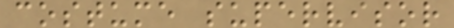costume supervisor
